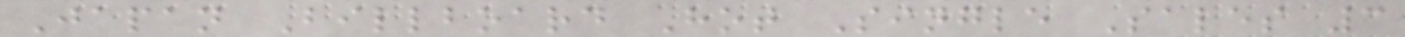Japan Billboard Hot Single Sales 3
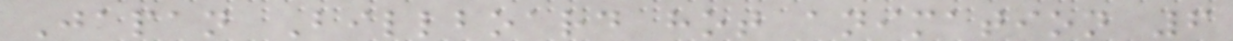Japan Billboard hot animation 6
